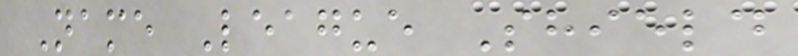Name League Shield
